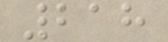218
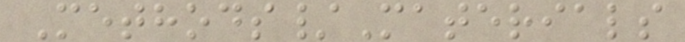Methods/Materials
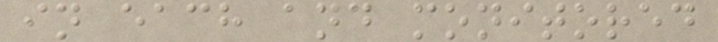in each and monitored
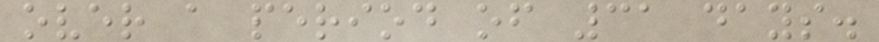over a period of 31 days.
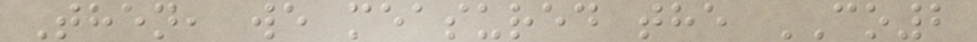Then, we measured the CO2
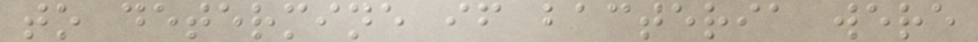to determine if bacteria were
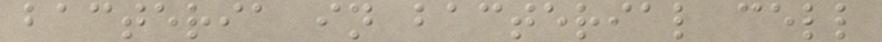bacteria in bacterial cell
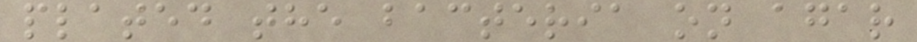plated the bacteria on agar
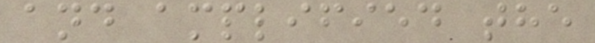and amplified the
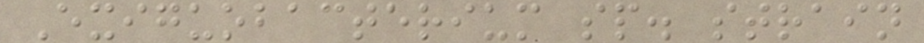Exiguobacterium sp. strain
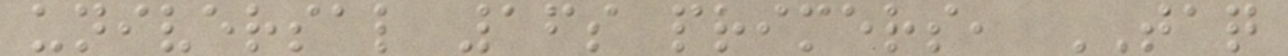universal 16s primers, TAQ
